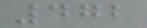472
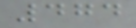474
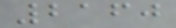2160
